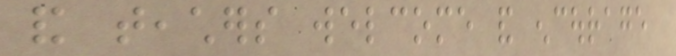and teachers welcome and encourage
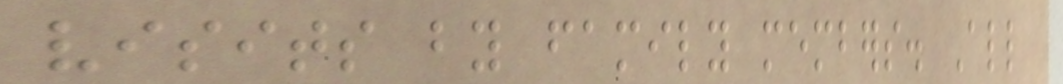visits by family members. All
